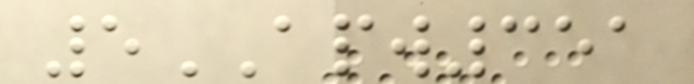5APW351
